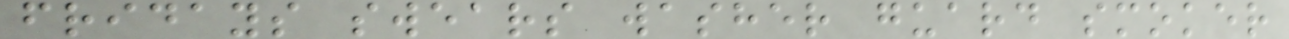fridays swears washer guard smoker
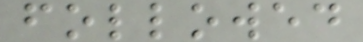followed
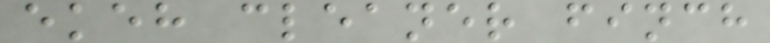ekeh cleaner finch
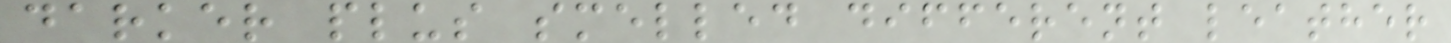darker plus smelled different leather
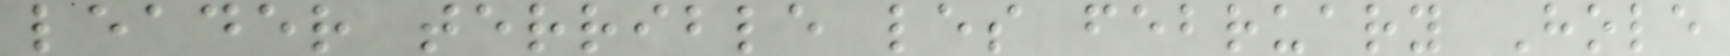leader terrible les february Hole
